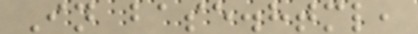In base.html,
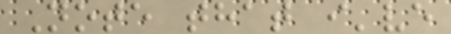Note that i've
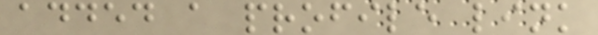added a profile link
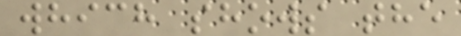which shows the
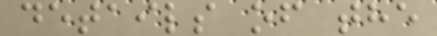details of the
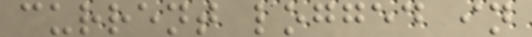current logged in
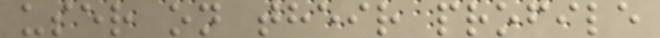user on their profile
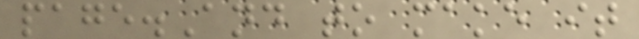page.And to make it
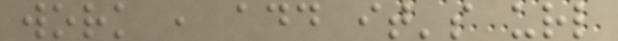work , add it's url
